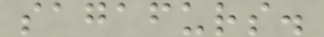sagafurs.
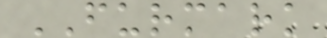FURMARK
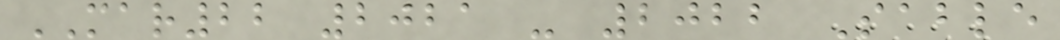MAR22 2021 - 2022 Sable
